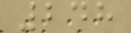248
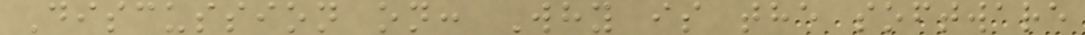Discussion on: Why is the software
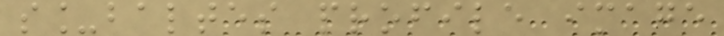s_baltes profile image
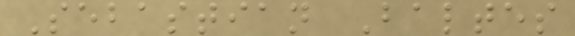Sebastian Baltes
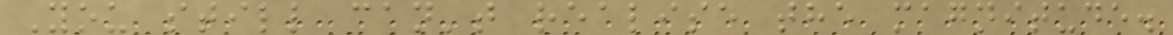You still can't realise the magnitude.
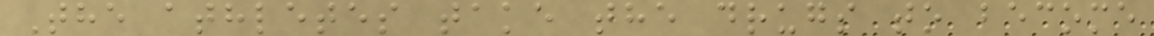The athletes take the drugs to become
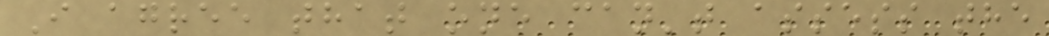I agree that one can't assess the
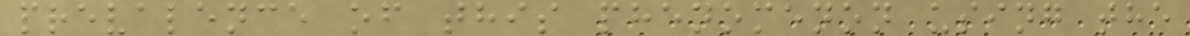prevalence of this phenomenon using the
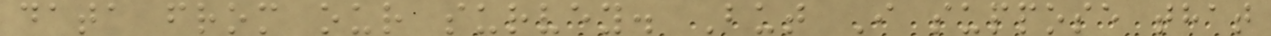data from our survey. But I suppose that
